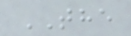THE
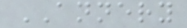ANNERY
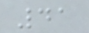41
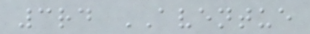3rd AVENTUE
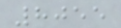8055
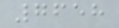7658
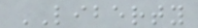LIBERTY
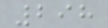298
